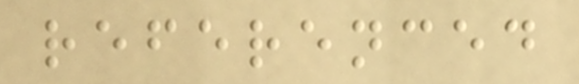referenced
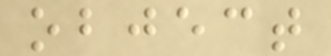object
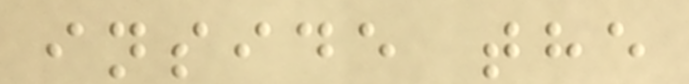inside the
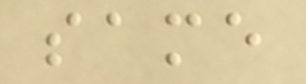same
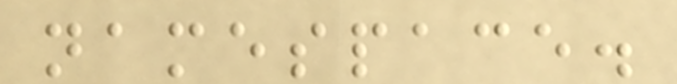namespace.
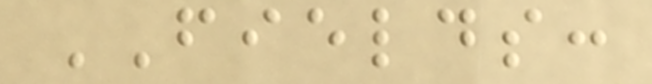FIELDS:
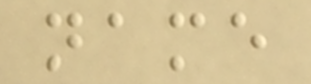name
